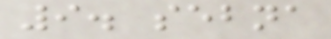9. sebna
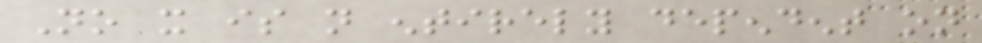No it is not entirely dependent on
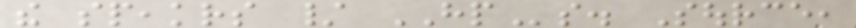the speakrs / HPs. Source,
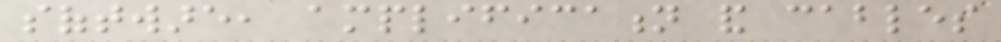software, amplification and cables
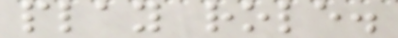play role.
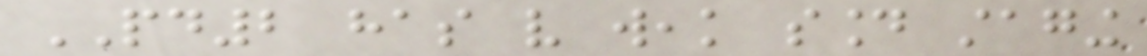PD2 has very weak sound staging
